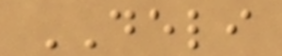DELI
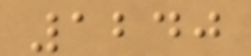1240
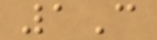1C
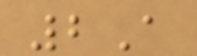2A
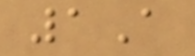1A
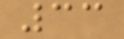33
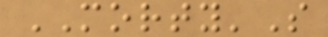MORTY'S
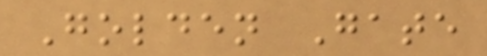Golden Gate
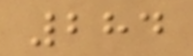284
